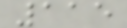115
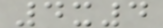4x4
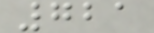721
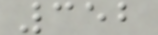352
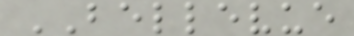BELLEVUE
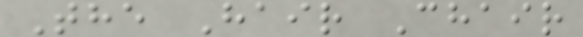The Hair Chair
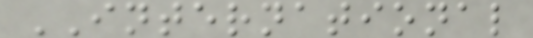INTERNATIONAL
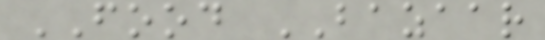FOOD BAZAAR
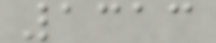1313
